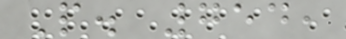P. 754,
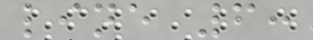line 6:
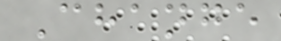Change
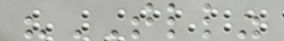"TLL"
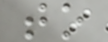to
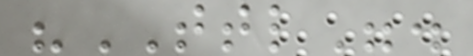"TTL".
